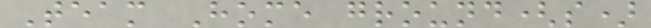Team Home ground(s)
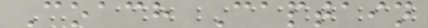Coach Captain
